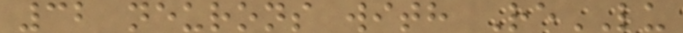32 neurons with ReLU
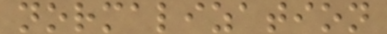normalization
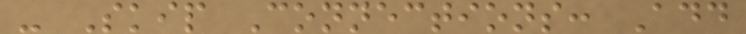- Skip Connections: Add
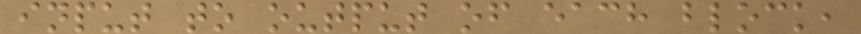input to output of each block,
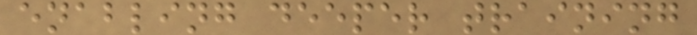enabling deeper training
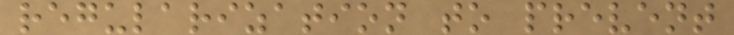regularization to prevent
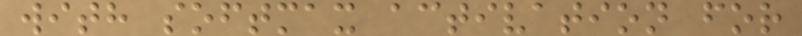with softmax activation for
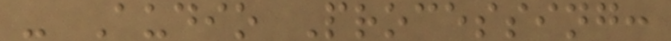- Audio Processing:
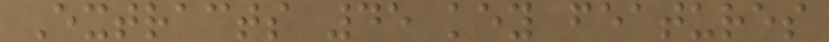Extracts 45 key features
